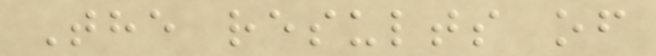The results of
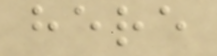here
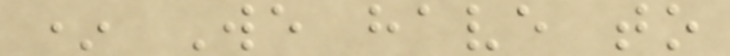* We have to
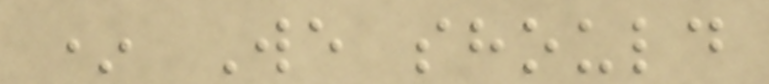* We should
